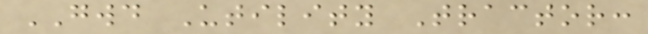GWD Utility Tractor:
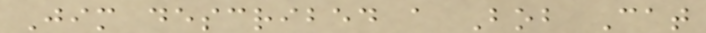Jim described a Bob Cat
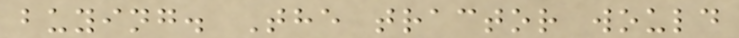buying. The tractor would
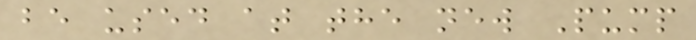be used at the new Pump
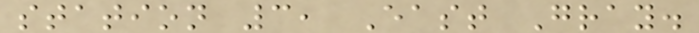station 3, East Gray.
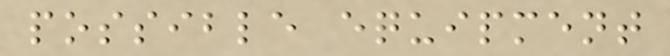possible equipment
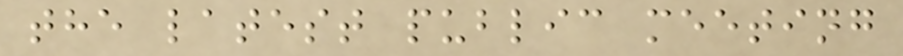the latest public meeting
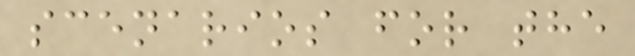scenarios for the
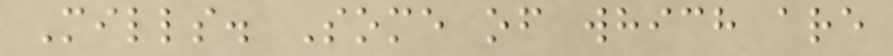Mills. Some of which are
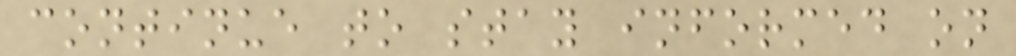continue to stay informed on
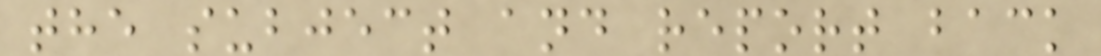the subject and report back
